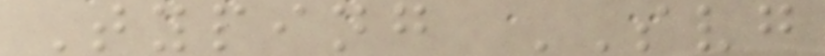Typing SVG
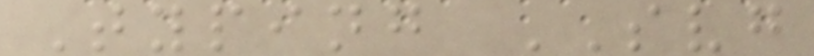Typing SVG
